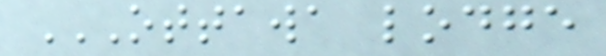OTTAWA LODGE
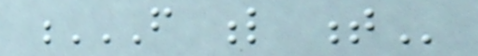F L T
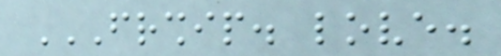FRIENDSHIP. LOVE.
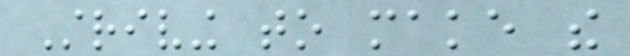Striving to make the
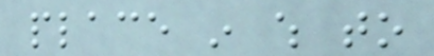place in which to
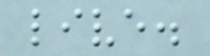live.
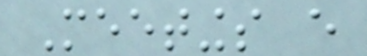Meetings every
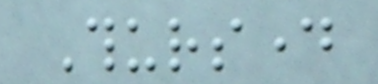Thursday
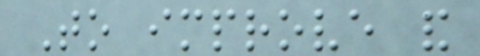To improve and
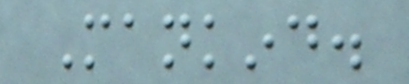Mankind.
